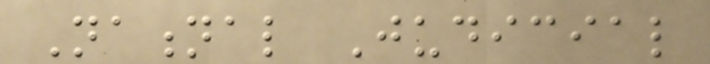National Judicial
